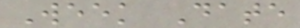Week Date
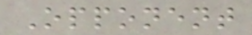Opponent
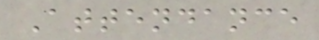Attendance
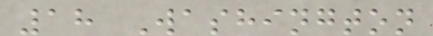18 Washington
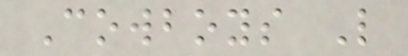Cowboys L
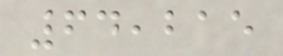64,215
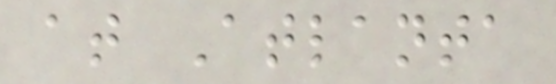at Atlanta
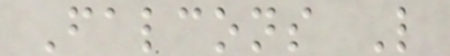Falcons L
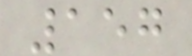157
